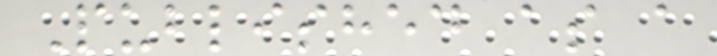Published as a
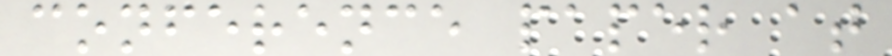conference paper at
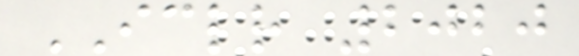ICLR 2020
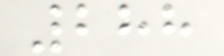288
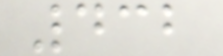432
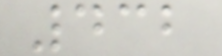432
